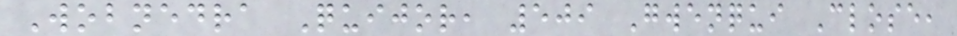Wobnedra Quijor, 509 Gwenqui Close,
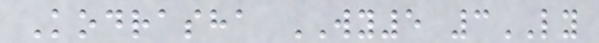Kodrasha WY5 3LY
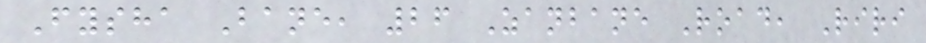Fysha Bane, 26 Zanbane Road, Riri
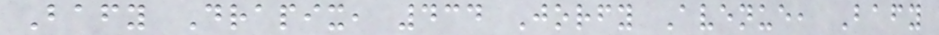Bafy Drapix, 434 Jorfy Avenue, Bafy
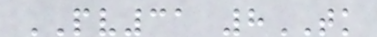PV31 8TK
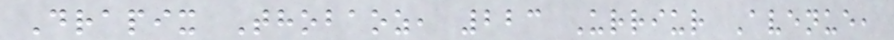Drapix Thobaoz, 223 Urriur Avenue,
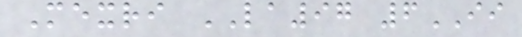Mexri LA97 6II
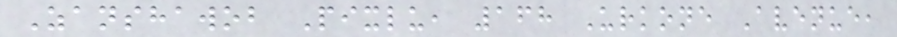Zanshawob Pixlu, 168 Urkone Avenue,
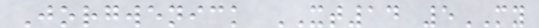Jorgwenick XT14 5MY
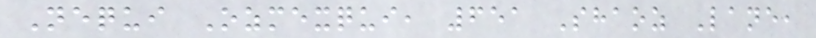Nequi Ozmexqui, 651 Shaoz Lane,
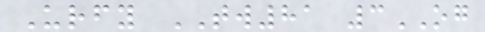Urfy TW81 3OG
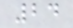24
